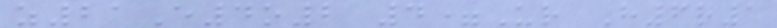z21E4o2 4=Ur H6r1
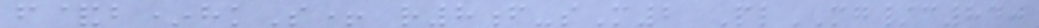f&b*hkS+ r8f-sM2 PlMG/c840
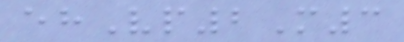ehVp2M3
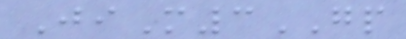JiM3GP
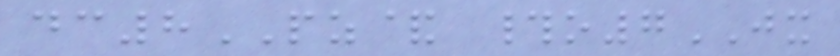dc8PZ& #o7JX
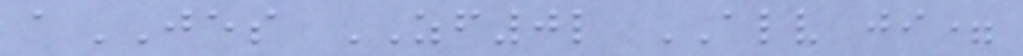aJES ZF0l ALV ji=
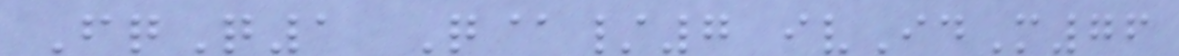FqQ1 Q@/7 ivIdM76
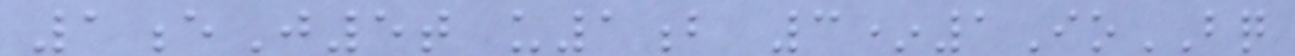1eJ5t u1b 3*1IoBQ
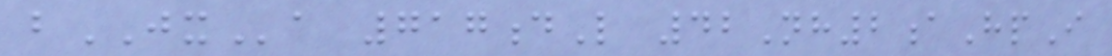bJXa 717dL 42Nh2aHpI
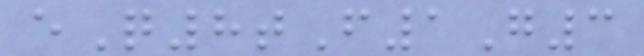eQ8tF1G3
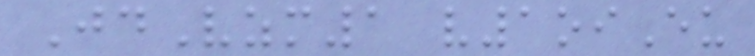JdVzm1 v1oiEu
